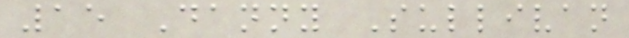15 Danny Sullivan
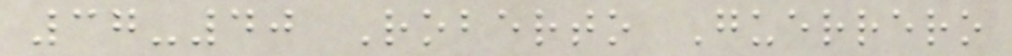37-40 Roberto Guerrero
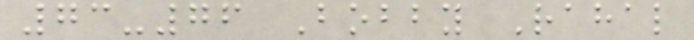73-76 Bobby Rahal
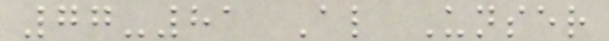77-81 Al Unser
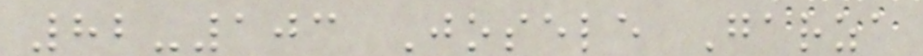82-103 Josele Garza
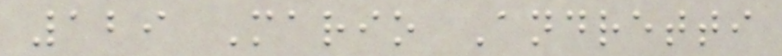129 Mario Andretti
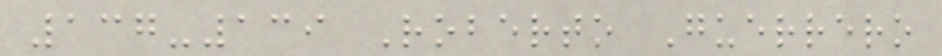137-139 Roberto Guerrero
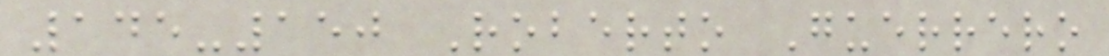145-150 Roberto Guerrero
